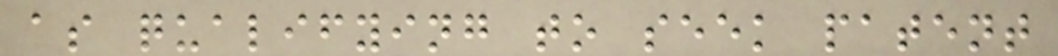as qualifying to seek patent
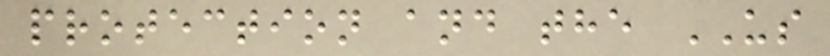protection and the US
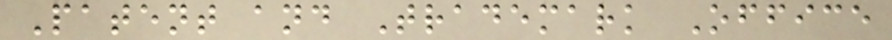Patent and Trademark Office
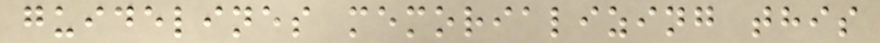guidelines memorializing this
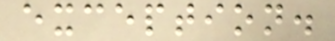exception.
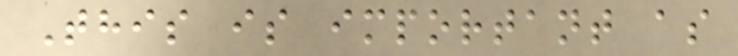This is important as
